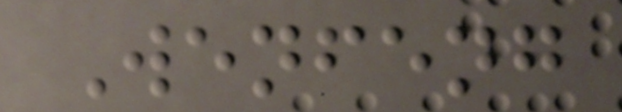Wenfeng
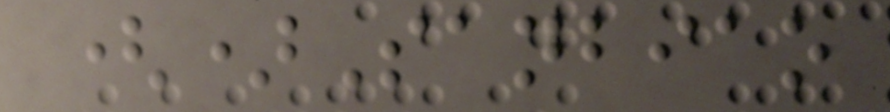()Sanbiao
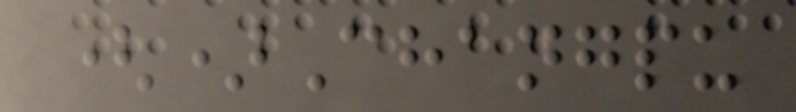()Changpu
